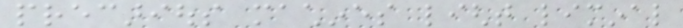precarious machines light liminal
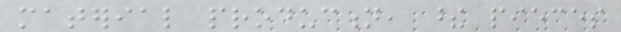material production, these pieces
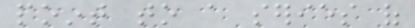point to a series of
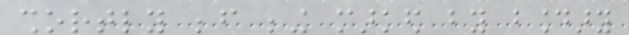shortly before being marked by boundary
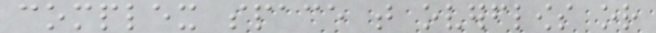complex space that overflows or
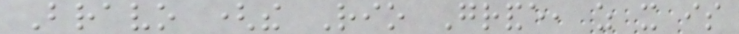Bravo (the Rio Grande, as it is
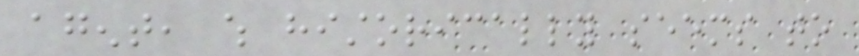agent, which historically seems to
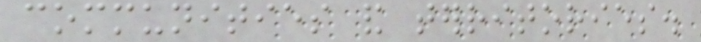communities and territories.
